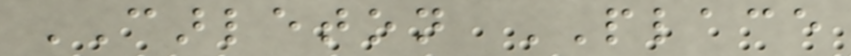CARLETON PLACE
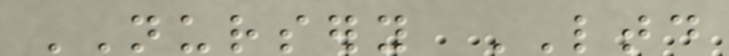NURSERY LTD
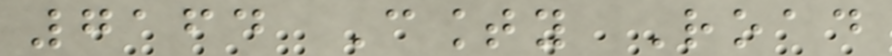7164 County Road
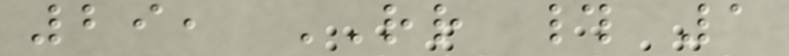29, RR # 1
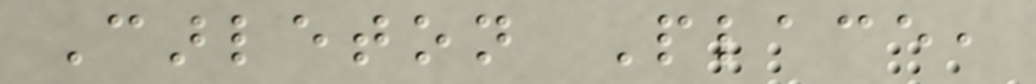Carleton Place,
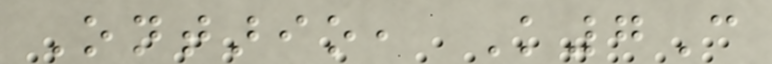Ontario, K7C
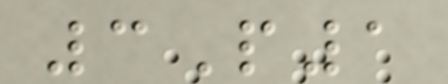3P1
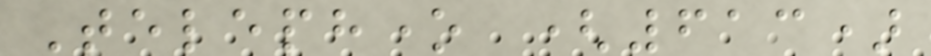Telephone (613)
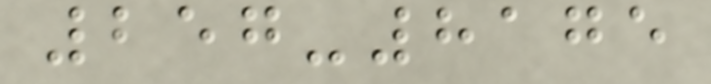257-8175
